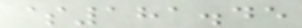$181.45
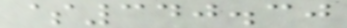$340.30
